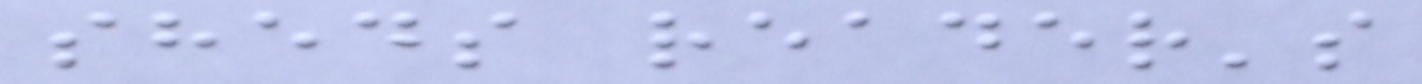sheds reader's
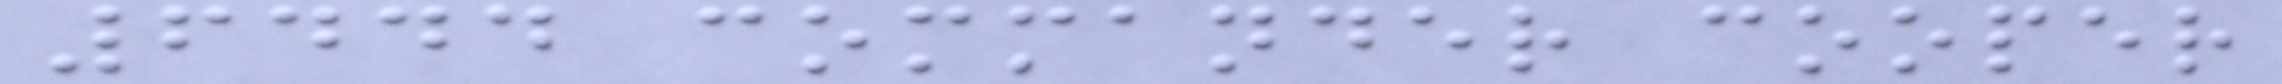6444 commander cooper
